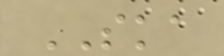SKA
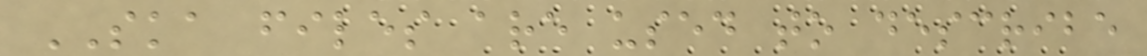SKA files are used to describe
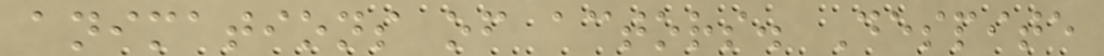animations of actors. Despite
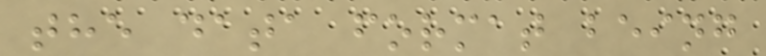the data format being
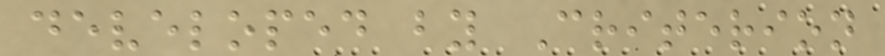developed by Criterion
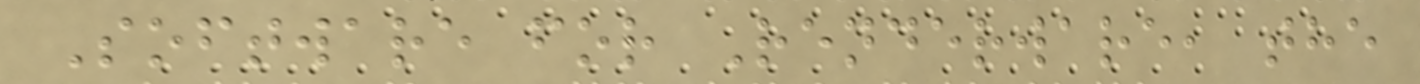Software for Renderware, the
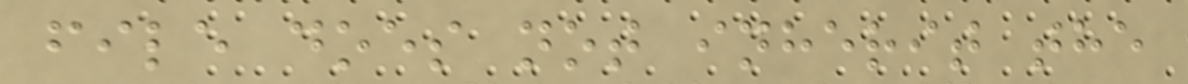file does not inherit the
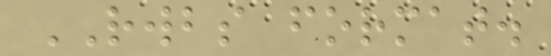RWBS format.
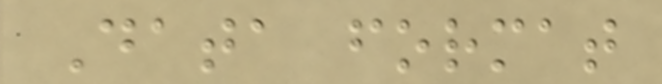Data format
